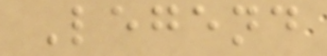Legend
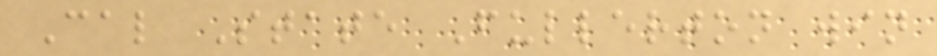Cal State Fullerton win
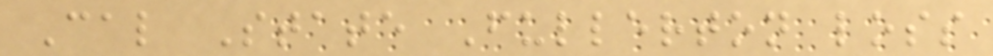Cal State Fullerton loss
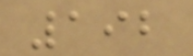192
